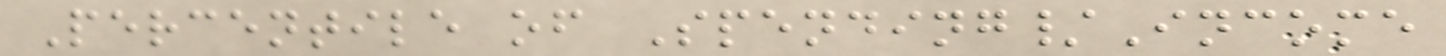Percentile of Spending/Income
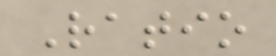Ratio
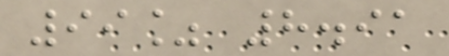99% 8.91
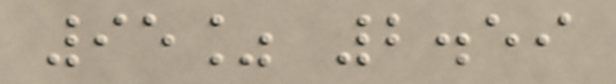95% 2.59
